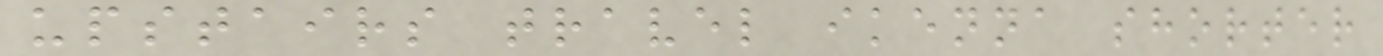upstairs travel ikenna shorter
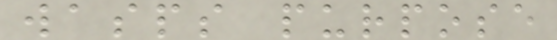wasps purpose
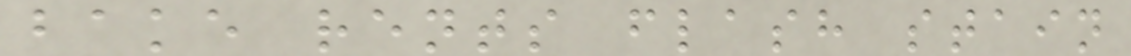bake rents flash stain
